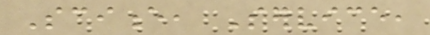Science, Service,
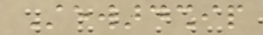Stewardship
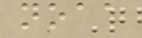noaa
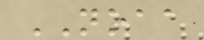NOAA
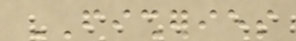FISHERIES
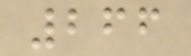266
